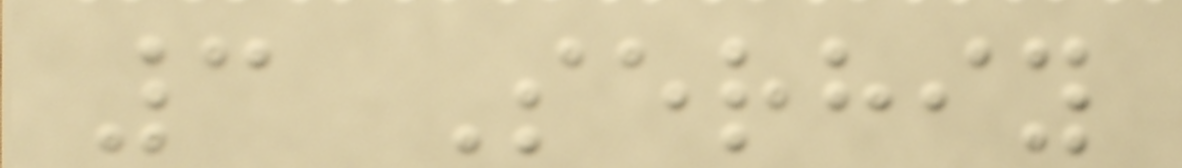3 Serhiy
